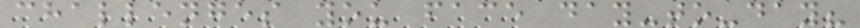challenges you face day-to-day?
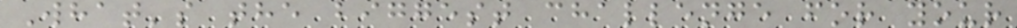What's the biggest challenge for your
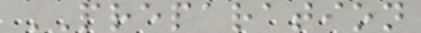PREPARATION
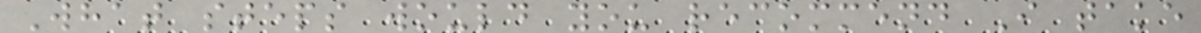What steps would you recommend I take
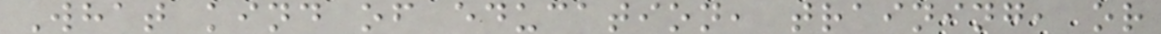What kind of education, training, or
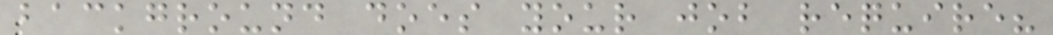background does your job require?
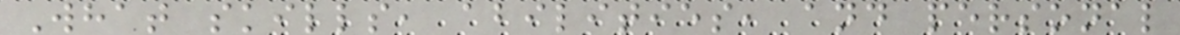What skills, abilities, and personal
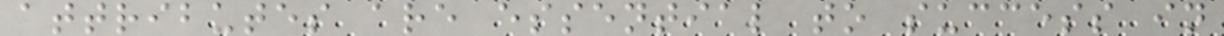attributes are essential to success in
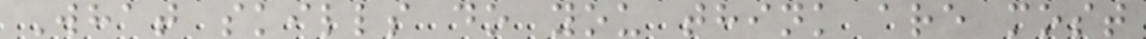What skills do you think are most
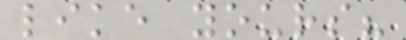like yours?
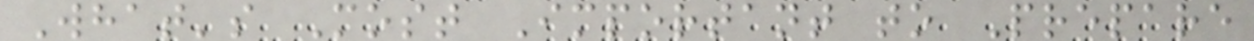What's Most Important to Prepare
